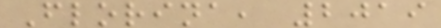Florina, 2019
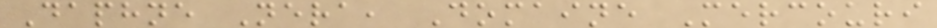Daphne Nera, Domaine Mercouri
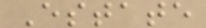Estate
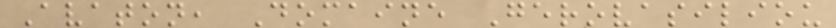Avaton, Domaine Gerovasiliou
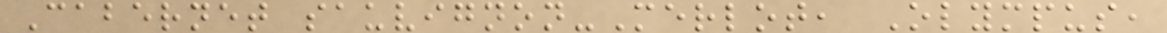Cabernet sauvignon-Merlot, Olympus,
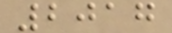2017
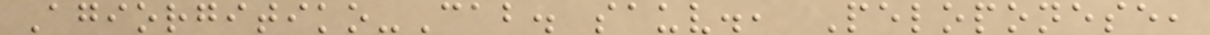Agiorgitiko-Cab. sauv., Peloponese,
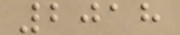2018
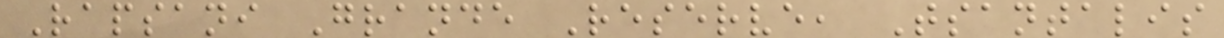Rapsani Grande Reserve, Tsantalis
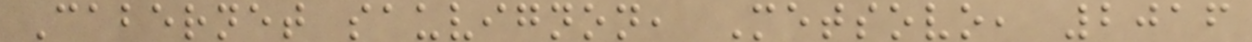Cabernet sauvignon, Metsovo, 2016
